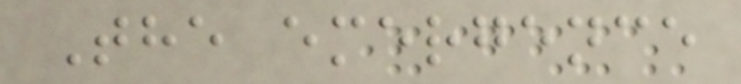The emergence
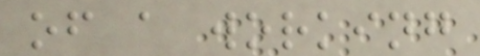of a working
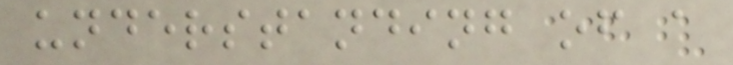understanding of a
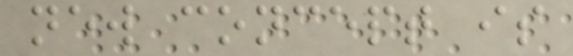new concept is
